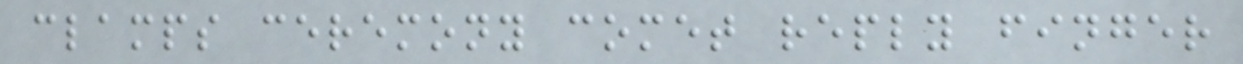clamps ceremony comet reply finger
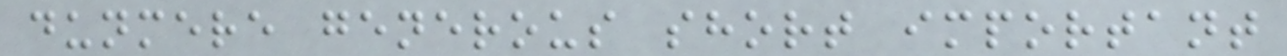dunmere generous short important
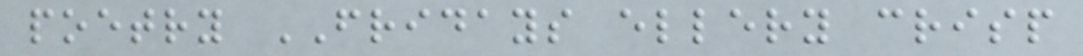poetry FRIDAYS ellery crisp
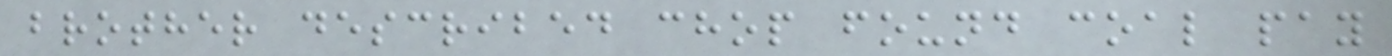brother described chop found coal pay
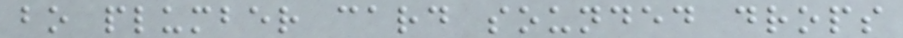bo plumber card sounded drops
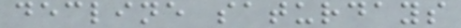decline saturdays
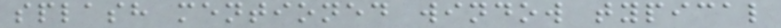splash mentioned window typical
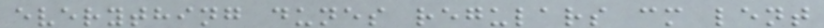everything dunes regulars cm lent
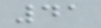41
